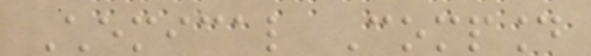Chemical Compound
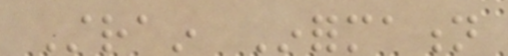Strain Information
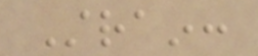Strain:
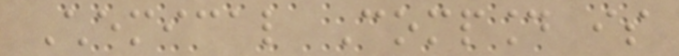Chemical Compound is
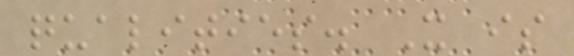qualities. It is
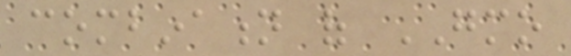combination of GMO
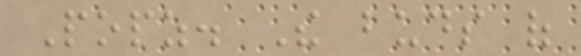Popz. The buds of
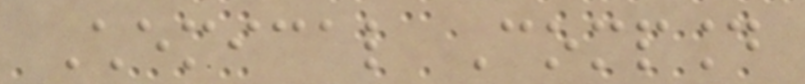Chemical Compound
